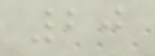20
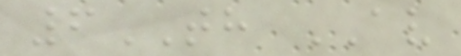6TH AV
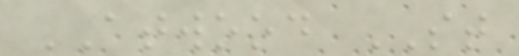ATWOOD ST
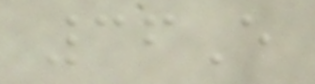36E
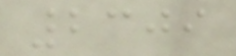2309
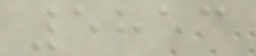5853
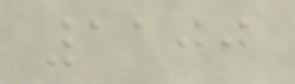1100
